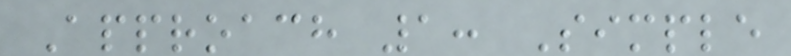Approach 1: Simple
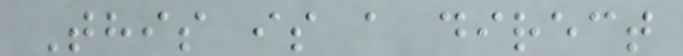This is a direct
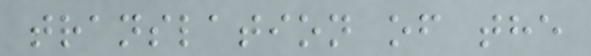translation of the
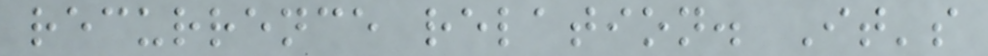recurrence relation. It's
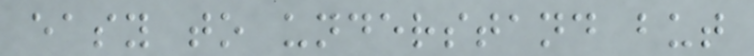easy to understand but
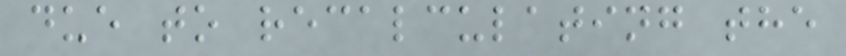due to recalculating the
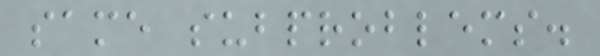same subproblems.
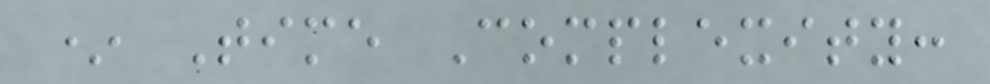* Time Complexity:
